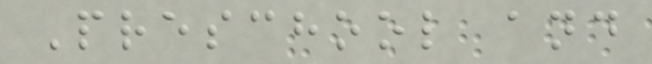Preschool and
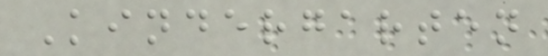Kindergarten
